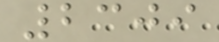2309
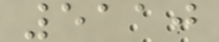5110
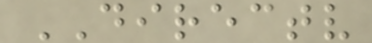DIRECTV
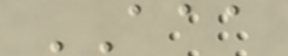AAA
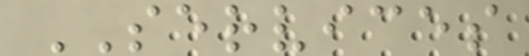SERVICES
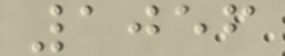1056
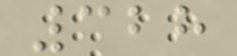328
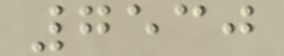7530
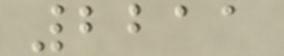2211
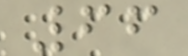66
